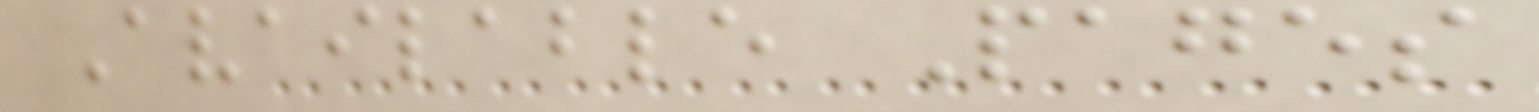Available Pages
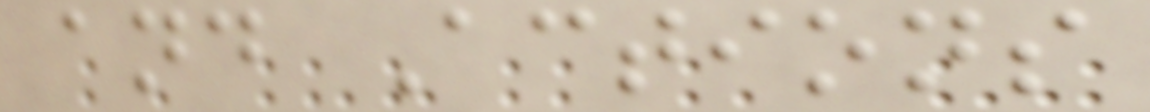and Actions
